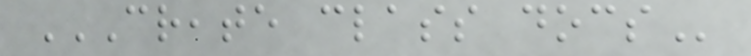CREATE CLASS DOCS
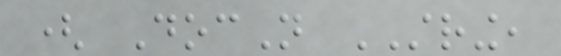( DocN STRING,
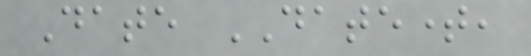Date DATETIME,
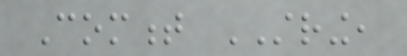Comment STRING,
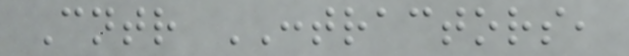Cntr CONTRACTORS,
